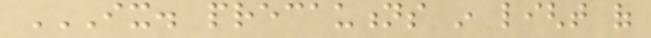IX. PRECAUTIONS IN LIGHT OF
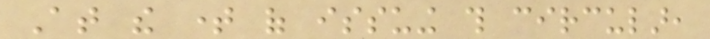At the time of issuing this circular,
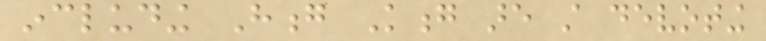including Hong Kong are still devoting
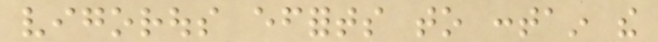vigorous efforts to contain the
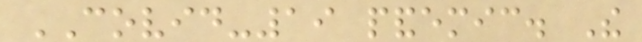COVID-19 pandemic. The
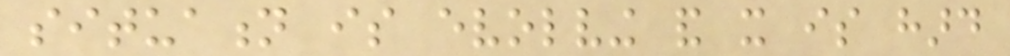situation is evolving and it is hard
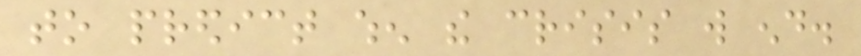to predict when the crisis will end.
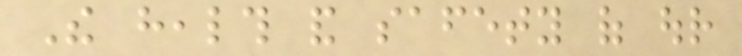The health and safety of our
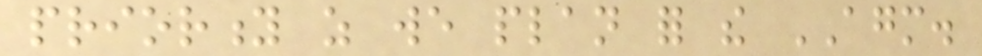priority as we plan for the AGM.
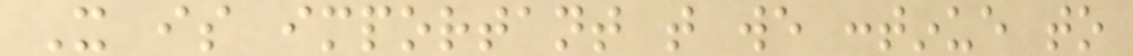It is important that we continue to
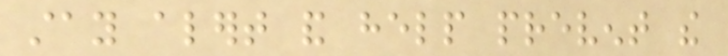stay alert and help prevent the
